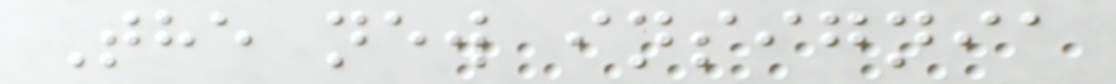The new insignia
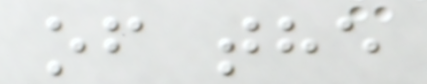of the
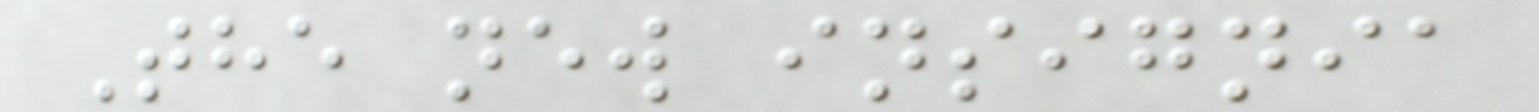The new insignia
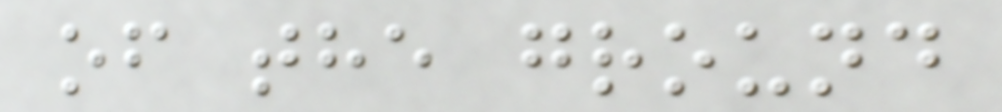of the ground
